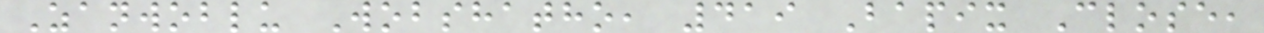Zanwoblu Wobshatho, 419 Bapix Close,
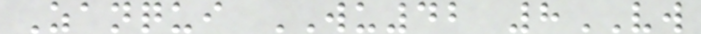Zanqui WU42 8VW
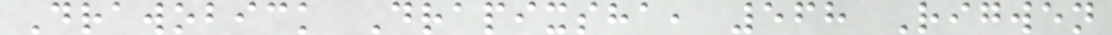Drawobick Drapixsha, 568 Rigwen
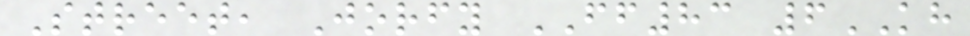Street, Jorfy FF83 6KH
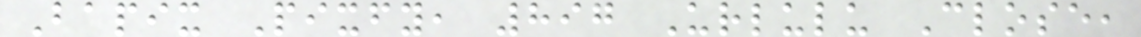Bapix Pixfy, 897 Urlulu Close,
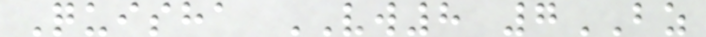Quisha VW8 7BZ
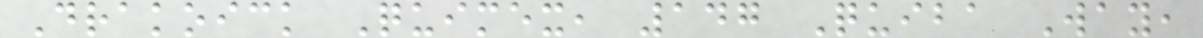Drakoick Quimex, 147 Quiba Way,
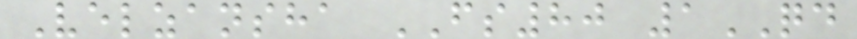Velzansha FS80 1QD
